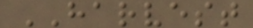HARVEST
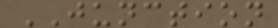JUNCTION
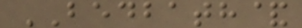BEDBATH&
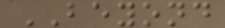BEYOND
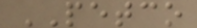PETCO
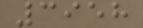3958
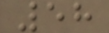58
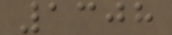1308
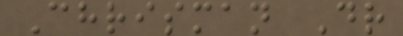Chrisman Dr
